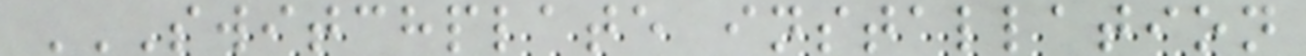SWITCHPLATE INSTALLATION
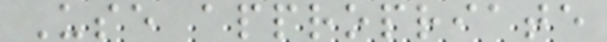Use appropriate
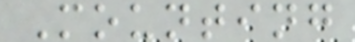Mounting
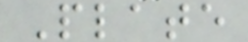Plate
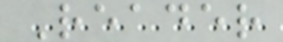Reader
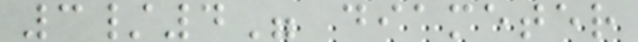3/4" diameter
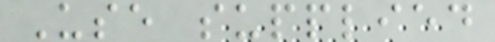Use supplied
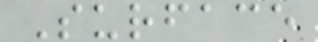Surface
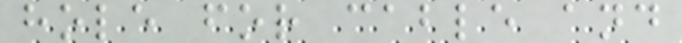hole for cable and
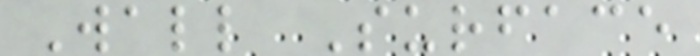Wall Surface
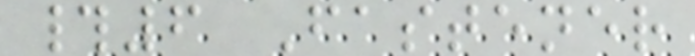#6 Fastener
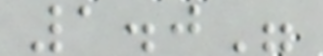1.0"
